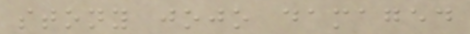stony jojo damaged
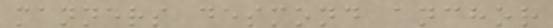manners desmond anchor
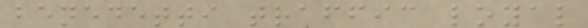benedetti traffic loyal
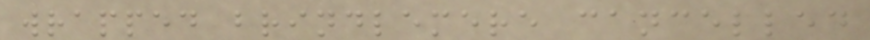wrapped brindlemere cancelled
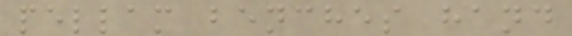pellam benches hand
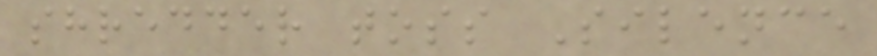shredder toss Silence
